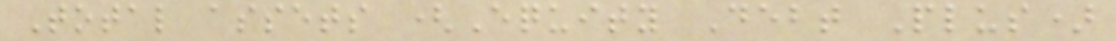Total assets (Equity Debt Plus)
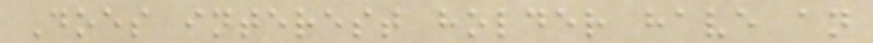Does interest holder have an
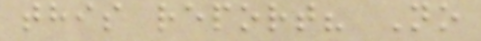this report? No
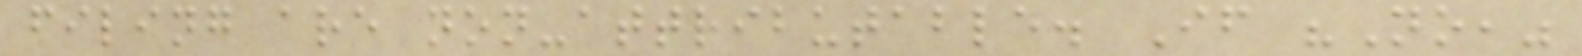filing are non-attributable. If "No,"
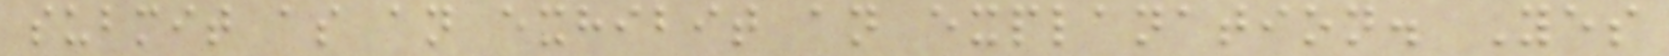submit as an exhibit an explanation. Yes
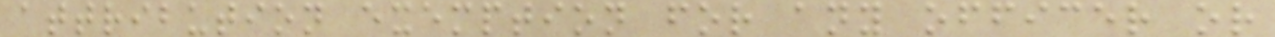attribution exemption for any officer or
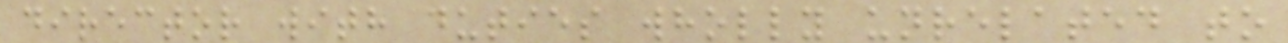director with duties wholly unrelated to
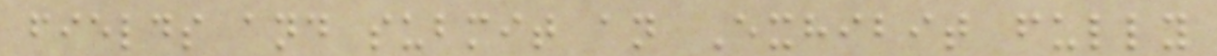fields and submit an Exhibit fully
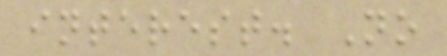interest. No
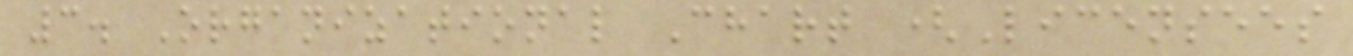3. Organizational Chart (Licensees
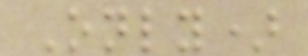Only)
